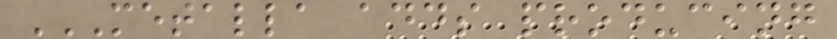METALLA ADDS PRODUCING
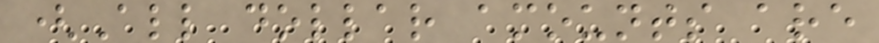(All dollar amounts are
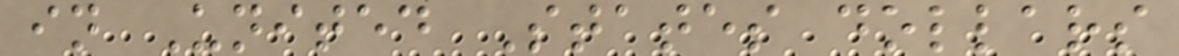in United States dollars
